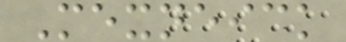Mexneick
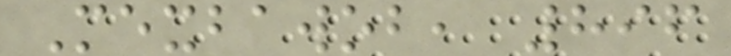Mexbawob, 896
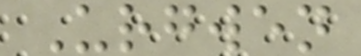Urgwen
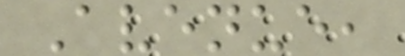Avenue,
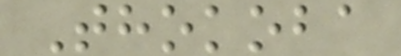Thokoba
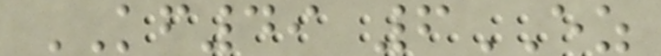KF49 6EZ
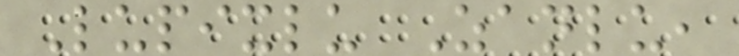Lupixlu Zanlu,
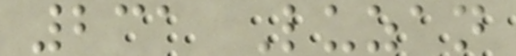231 Luzan
